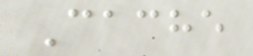Cache
